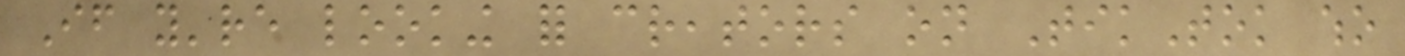If you're looking for creators on TikTok who
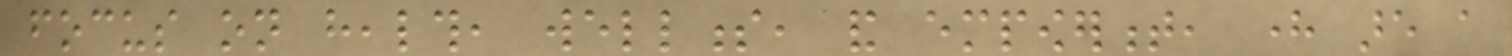focus on health, wellness, and empowerment, here are a
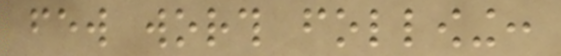few worth following:
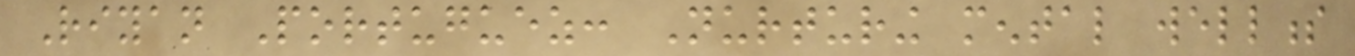Riyan Portuguez: Nurturing mental wellness
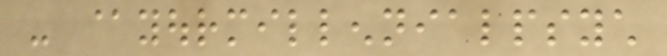- @yourmillennialpsych
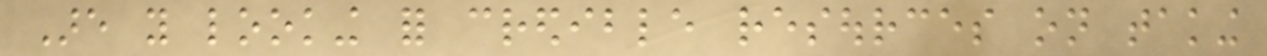Are you looking for credible resources on taking
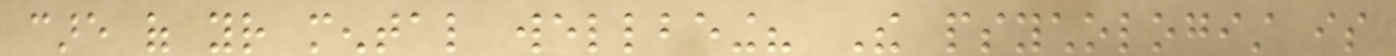care of your mental wellbeing? The psychologist is
